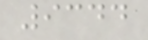9344
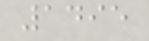1495
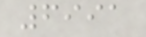6991
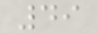49
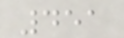451
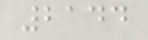2144
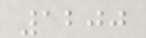1200
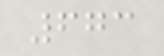673
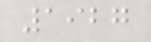1927
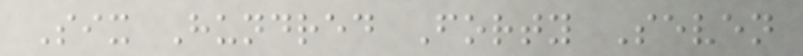Six Hundred Forty Seven
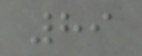89
